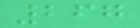267
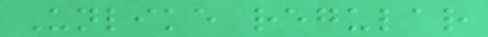Unlike regular
